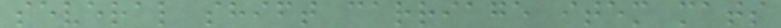several shift carriage item mats
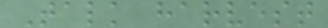Talk harvest
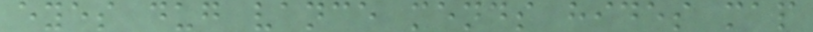eyes dug vance mends hides map
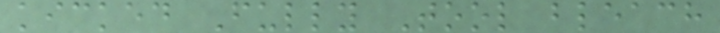kicked Fully Tool bleach
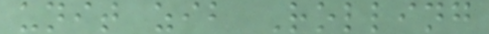unit zib Rolling
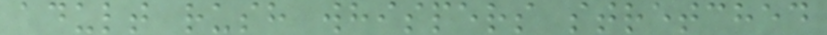adult rush whispers stretched
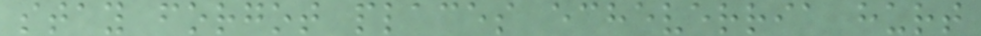stay forgot places echeverria hurt
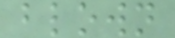blown
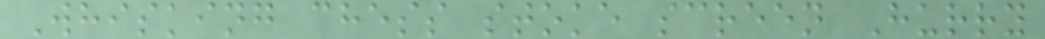Whisking chess stoke screen Hurry
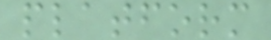platform
